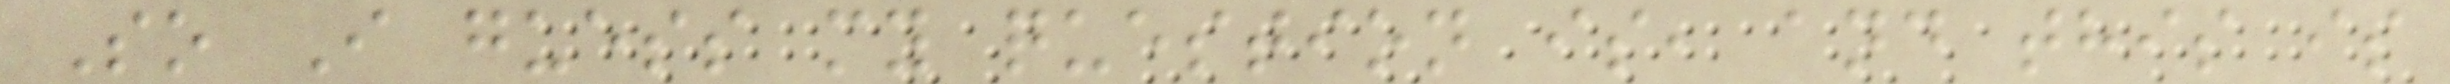So I guess my question is, and this is
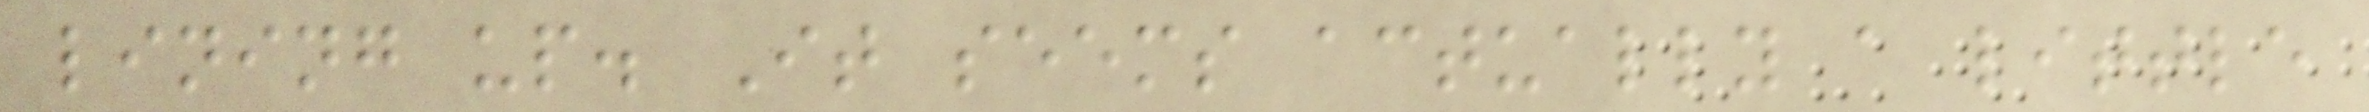lining up. It seems actually a little
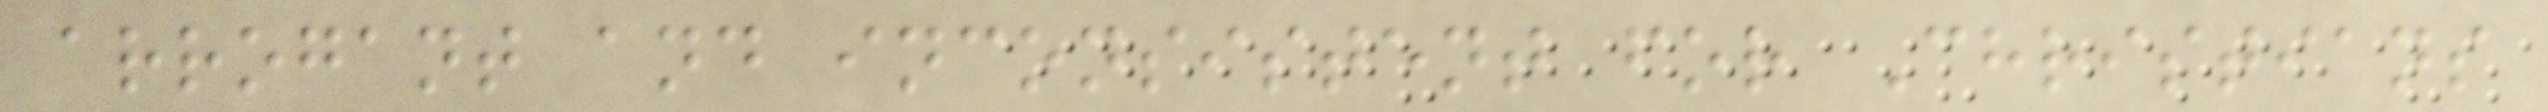arrogant and inconsistent for Christians
